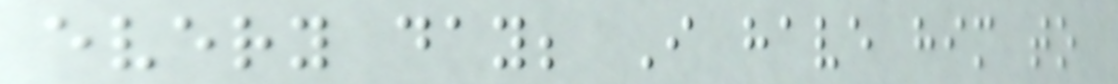every day; I have him to
